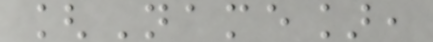[Name],
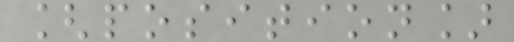[position]
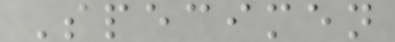Specimen
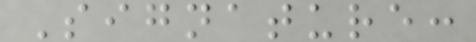Signature:
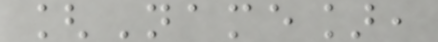[Name],
